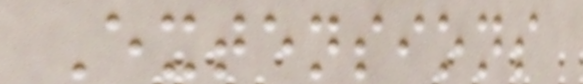Extensions
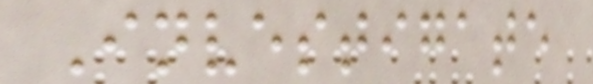Investigate
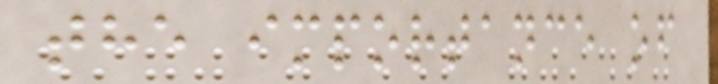the importance of
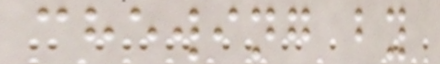chewing by
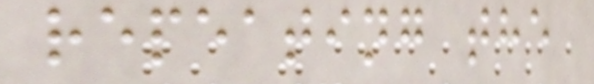repeating the
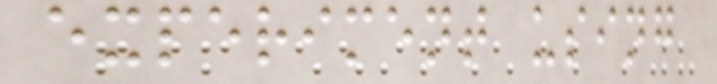experiment using
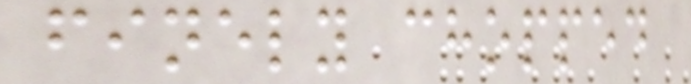finely chopped
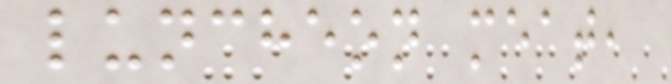luncheon meat,
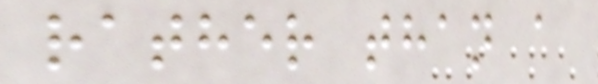rather than a
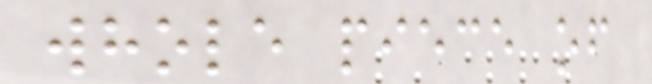whole piece of
